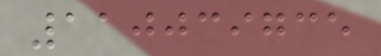110039735
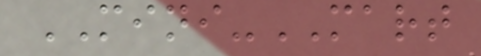MINI-MART
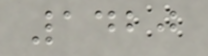1420
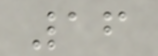16
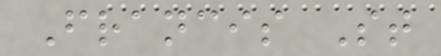Francis St
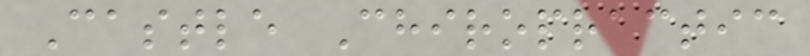Castle Chiropractic
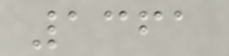1361
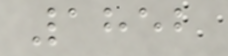1852
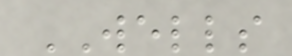WELLS
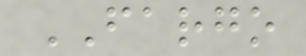FARGO
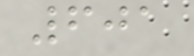601
